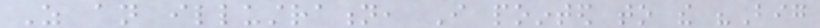As an illustration, I pointed to the "Big
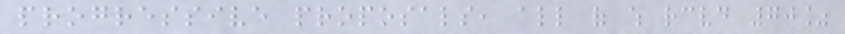progressive proposals, all of which received 70%
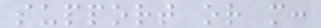support or more:
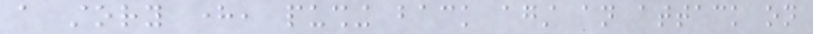a story here, pushing back against an attack on
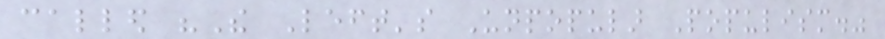called "The Left's Unpopular Populism."
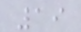19
